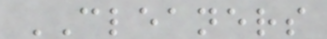CLEANERS
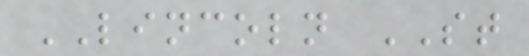LINCOLN ST
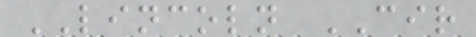LINCOLN CIR
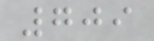709
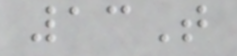13T
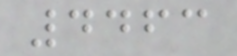4463
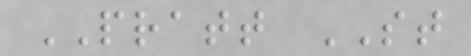PRATT ST
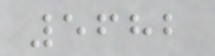5682
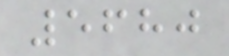5680
